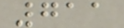711
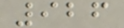926
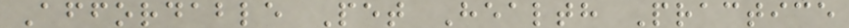Affordable Pet Health Practice
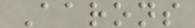Aarons
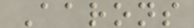Aarons
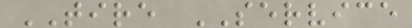TIRE SERVICE
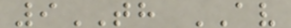9TH AV
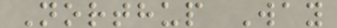Northup Way
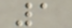1
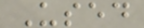Used
